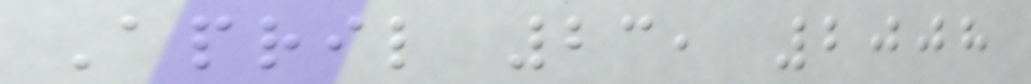April 23, 2008
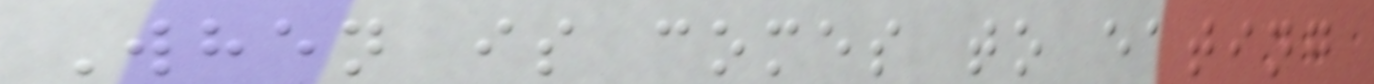When is comes to eating
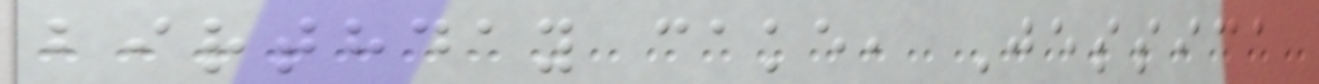birthday cake, Jessica
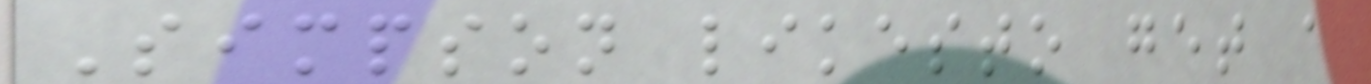Simpson likesto get a
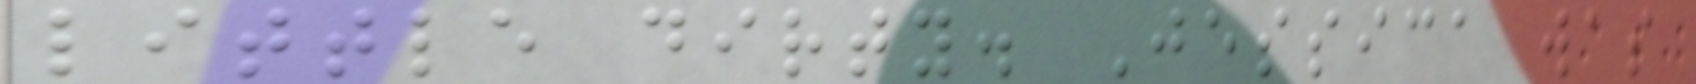little dirty. Jessica was
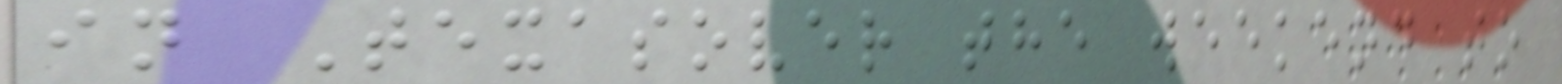in Texasover the weekend to
